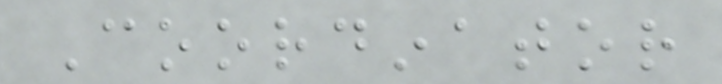Coordinator
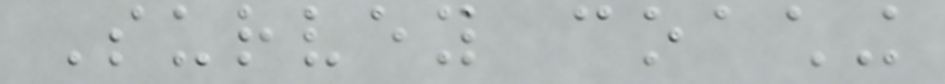Survey coaching
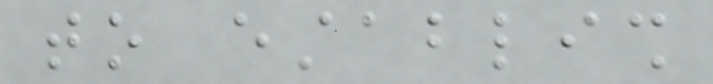to establish
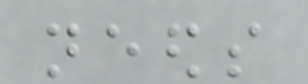needs
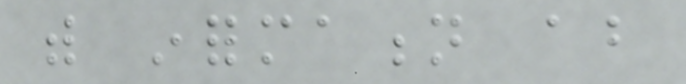with information about
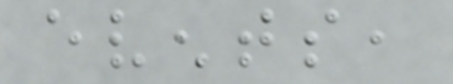events,
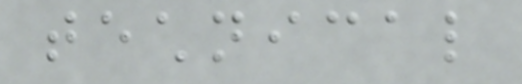technical
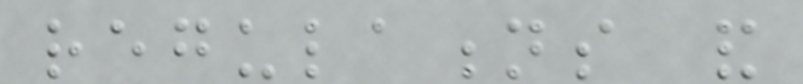regulations and
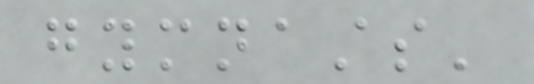gymnasts'
